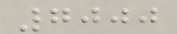7000
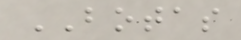BOTAS
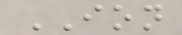ION
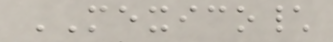MEXICO\
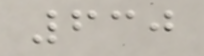630
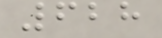628
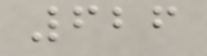626
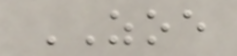ZOE
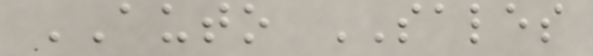AUTO SALES
